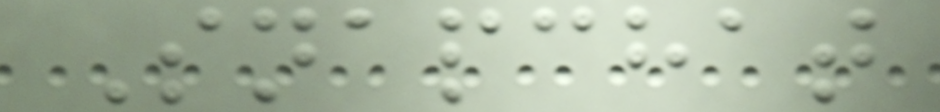Snapchat
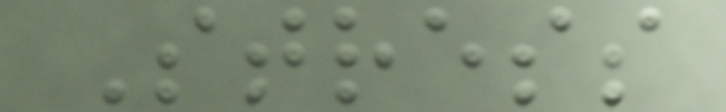Stress
